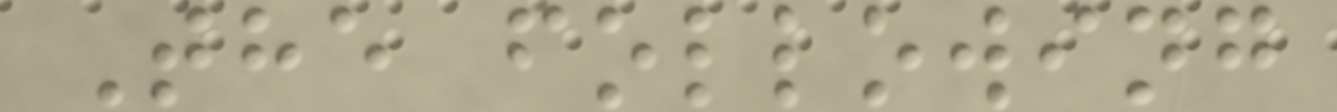The following
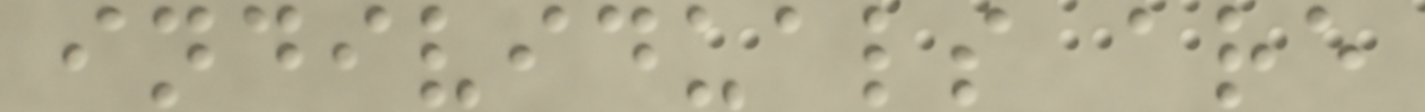individuals are
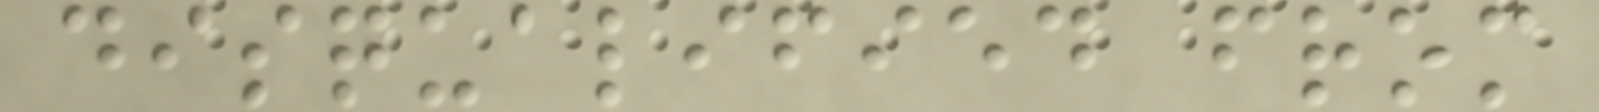disqualified from
